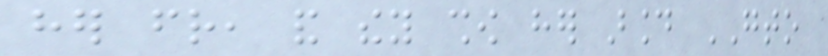her friend, and they show her around GTO
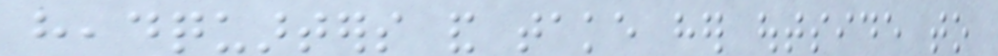headquarters and take her outside to
